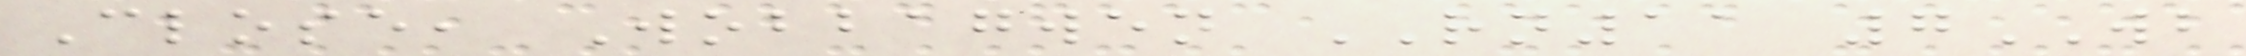Close, Wobbagwen RN11 7WB
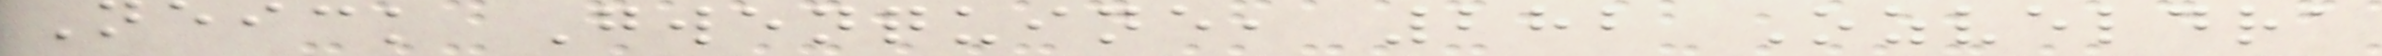Neick Gwenquine, 282 Ozveldra
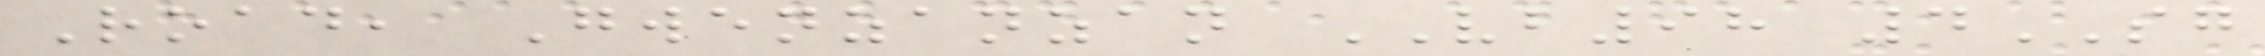Road, Gwenzanzan VB98 4SG
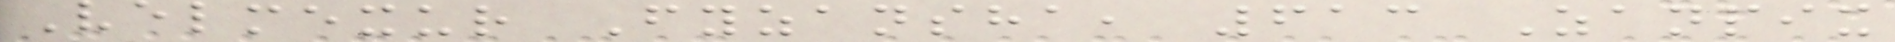Velmexur Fyzansha, 613 Zanpix
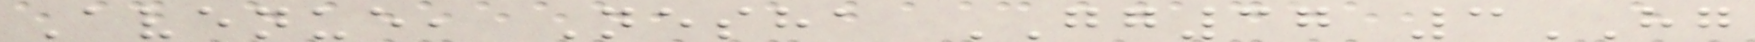Avenue, Nesha GG37 3HG
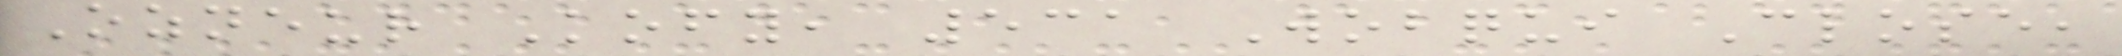Ozneur Kofy, 531 Wobqui Close,
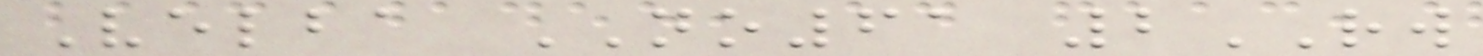Velba NO61 2RW
